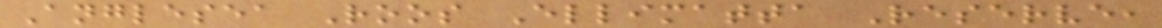Anglesea Roos Ellimatta Reserve,
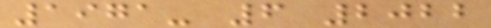1971- 6 2022
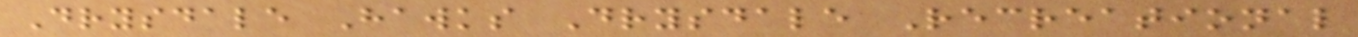Drysdale Hawks Drysdale Recreational
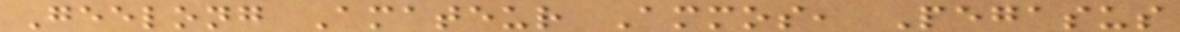Geelong Amateur Ammos, Pegasus
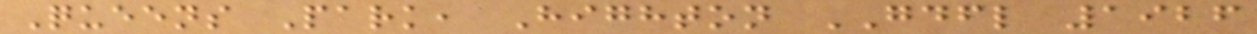Queens Park, Highton GDFL 1926
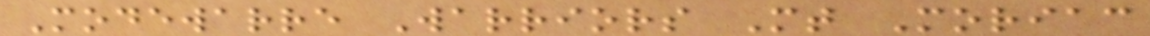Modewarre Warriors Mt Moriac
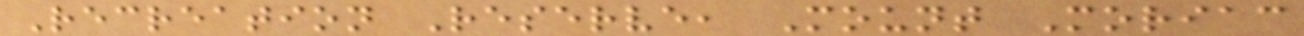Recreation Reserve, Mount Moriac
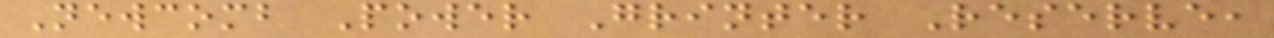Newcomb Power Grinter Reserve,
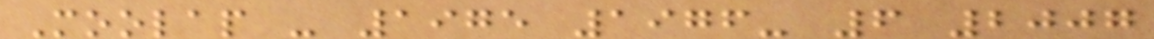Moolap - 1975 1976- 6 2007
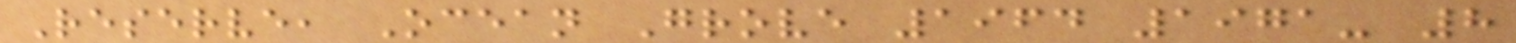Reserve, Ocean Grove 1964 1971- 8
